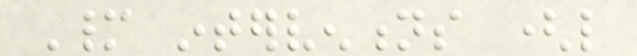Many interventions (like
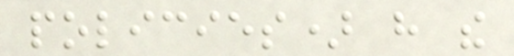policies) have the
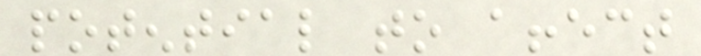potential to affect
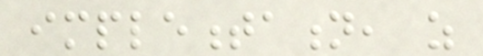implementation, as
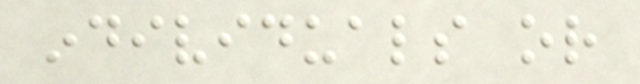individuals or
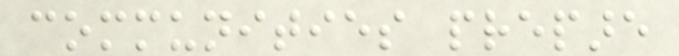communities prepare
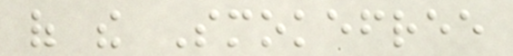of the Smokefree
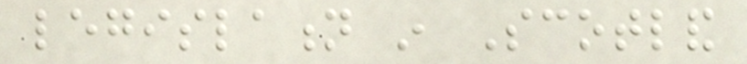legislation in Scotland
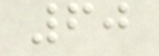60
